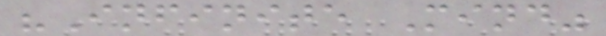"Infinite Mind"
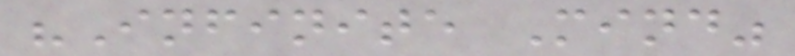"Infinite Mind"
